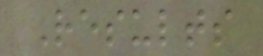Results
